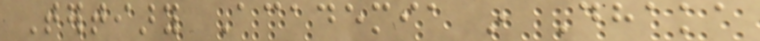Tertiary Academia in Dhaka
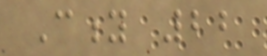City 22
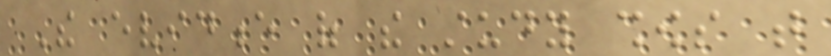The evidence of the study shows that
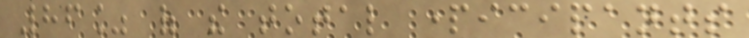86% of the total participants
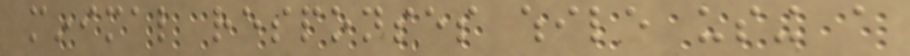minimal responses while using a
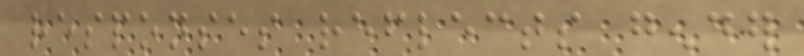responses reflects gender
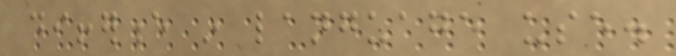difference in language use.
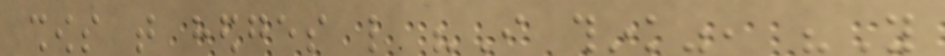shows that hedges like "I think", "You
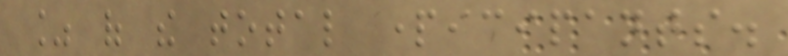% of the total participants.
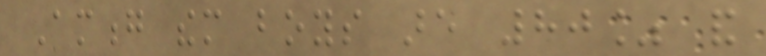Among them boys are 80% and
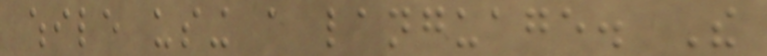while using a language. The
